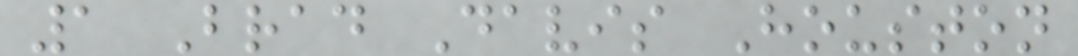1 Brad Davis Houston
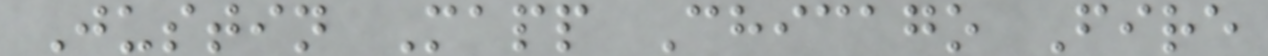Justin Mapp Chicago Fire
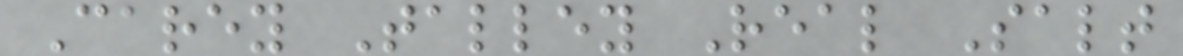Carey Talley Real Salt
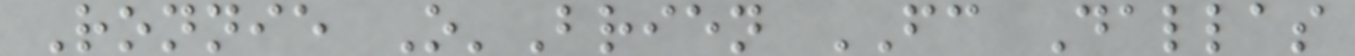Ronnie O'Brien FC Dallas
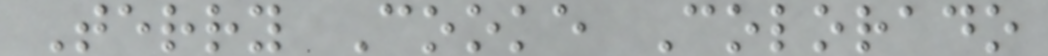Terry Cooke Colorado
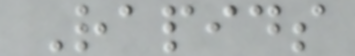Rapids
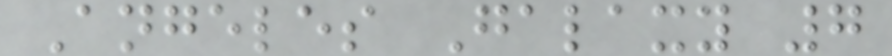Angeles Galaxy 7
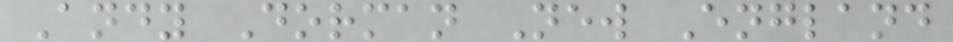Andy Dorman New England
